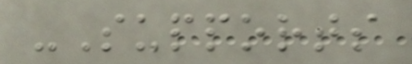-Supports
